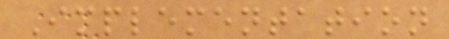Implementation
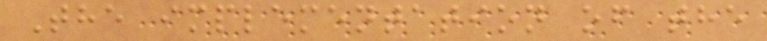The implementation of the
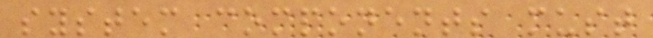system components must
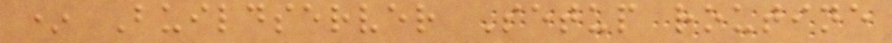* Buildserver Setup routine
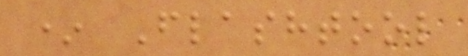* Flashtool
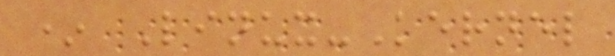* Linux-Kernel
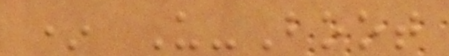* U-Boot
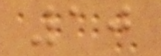10
